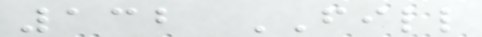132 FILL
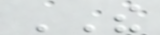THE
